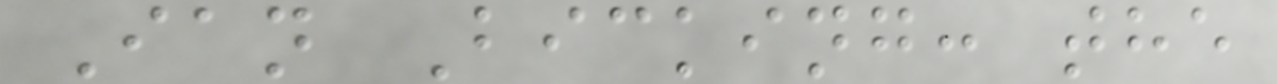Ian Bicking: the
